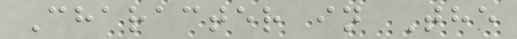Character in The
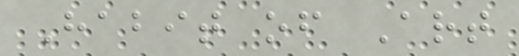Habit of Art
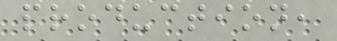production,
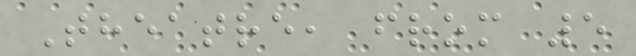Theatre, from 5
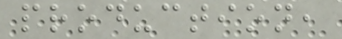production,
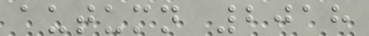autumn 2018
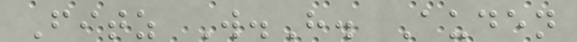Fitz W.H. Auden
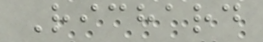Richard
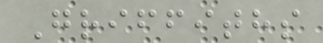Griffiths
